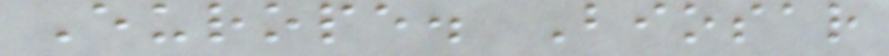Europe. Biosar
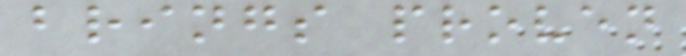brings proven
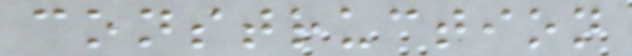construction
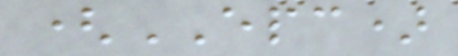(EPC)
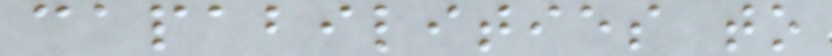capabilities to
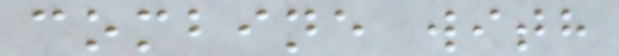combine with
